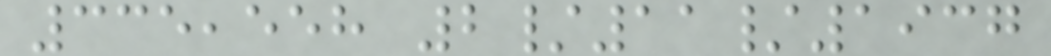335,558 2/11/1937
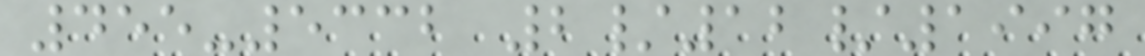455-5332 2/12/1997
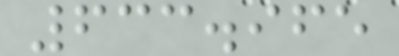633.965
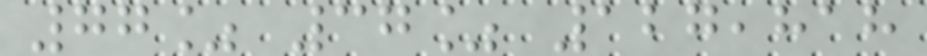77% 37% 127,818
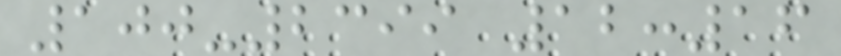100-2399 12:16
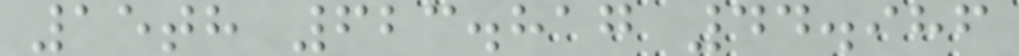15th 623.817 44.986
